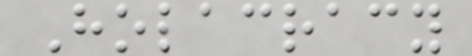Holacracy
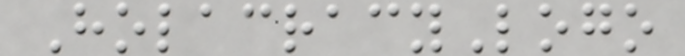HolacracyLogo
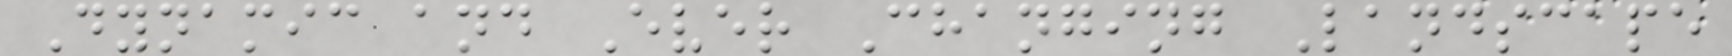Dynamic and Ever Changing Landscape
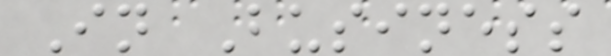In Business
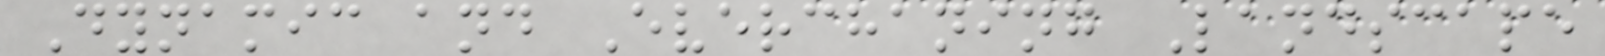Dynamic and Everchaning Landscape
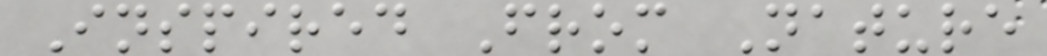Inspired From Nature
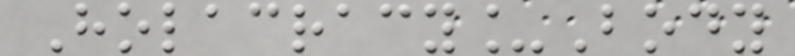Holacracy_Body
